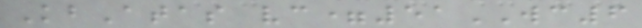KbAtas vc=51WC6
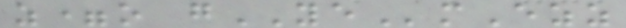z=o gYEmEzz
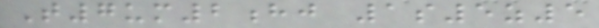T7um2hj 1s5z5
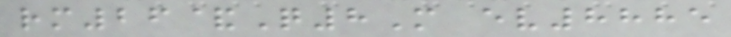rm26&Q8M ev8885
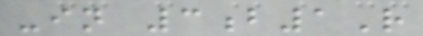-in 3b1R
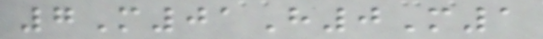7M01H0M1
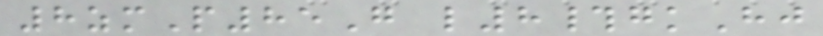8zmP85G l8#gkHj
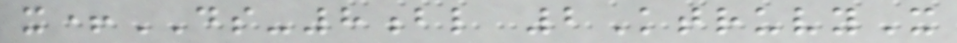x+DS-8bl 2KtruvyX
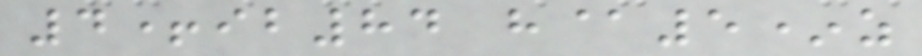4+ib84 h@5*z
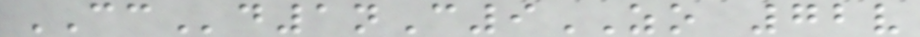CCd1nC9ZO 72v
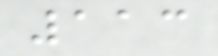113
